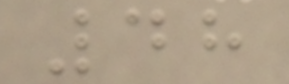48
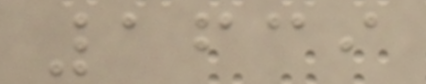1639
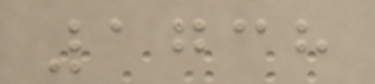1738
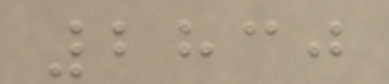2830
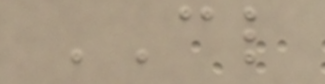CL
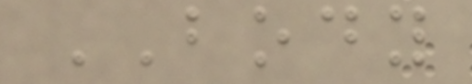BODY
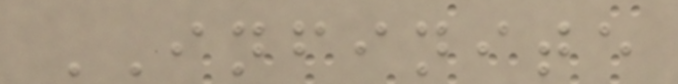INFINITE
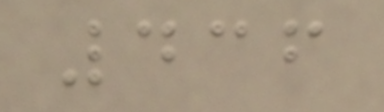436
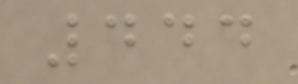444
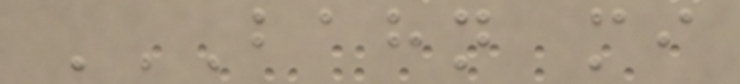BAHN MI
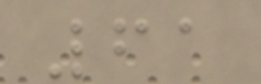61
